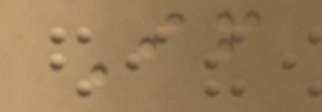If
